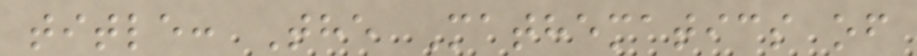title: The Mathematics of
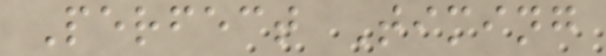Perfect Timing
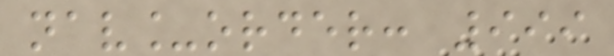nav_order: 999
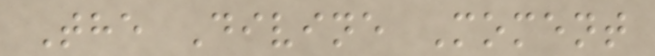The Divine Moment
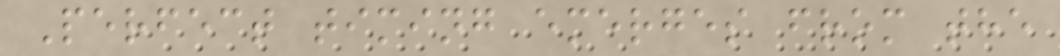Perfect timing emerges from the
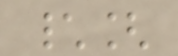\[
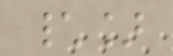\]
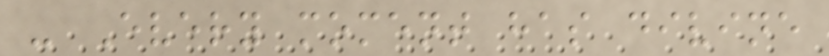- Every moment has divine
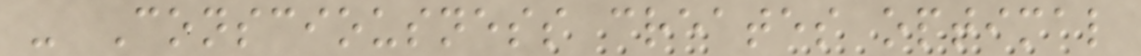- Consciousness creates optimal
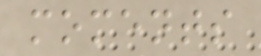moments
